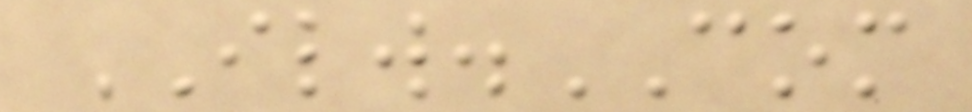ILW.COM
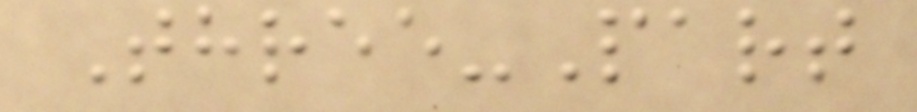Three-Part
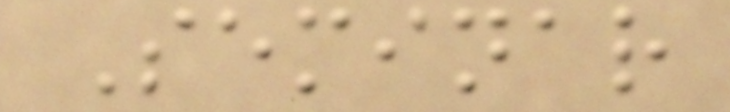Seminar
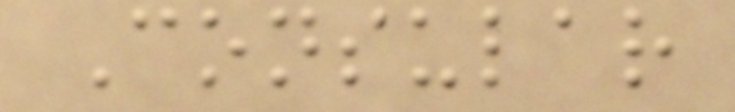Consular
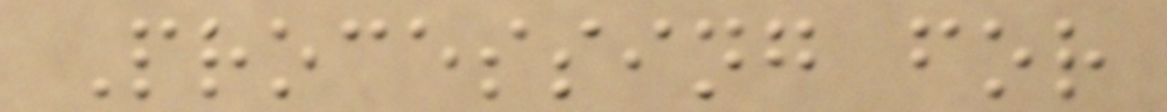Processing for
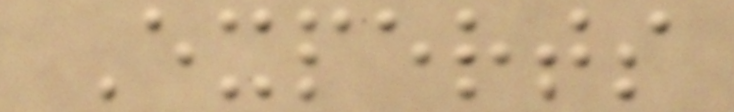Experts
